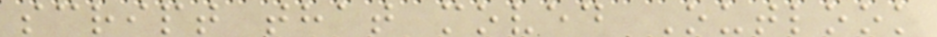script that moved Outlook
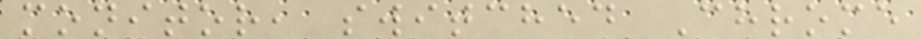monitor, switched Chrome
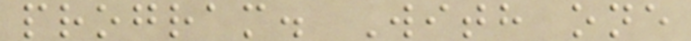program. With one
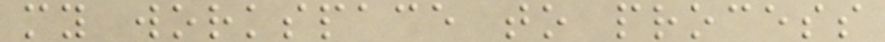my workspace to process
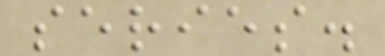series.
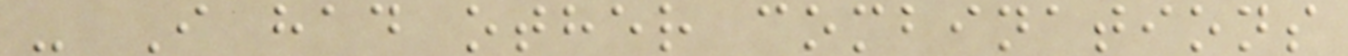- I had other combinations
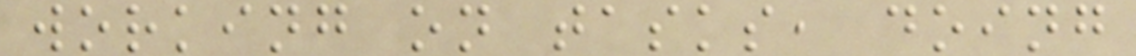working on tasks, doing
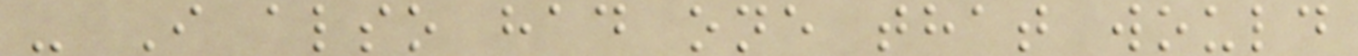- I also had one that would
